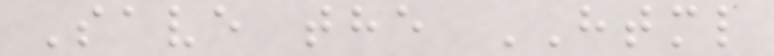Save the HTML
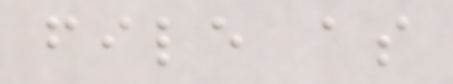file as
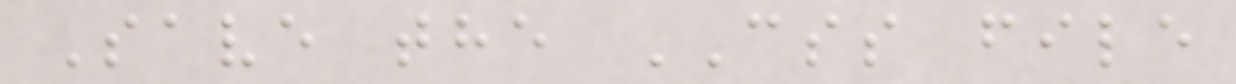Save the CSS file
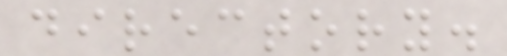directory.
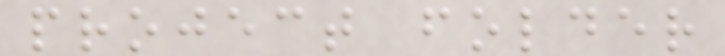project folder
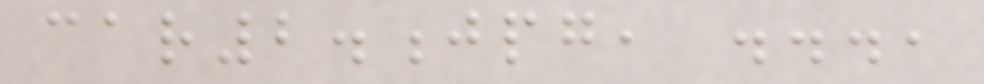car2.jpg, ...,
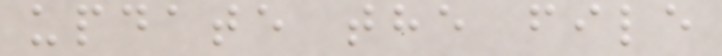update the file
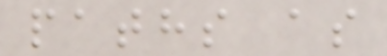paths as
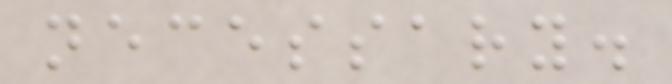necessary.
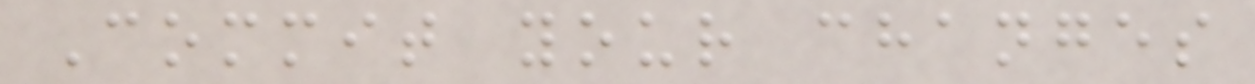Commit your changes
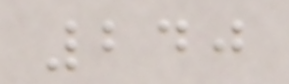240
